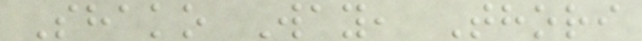Shako Way, Thori
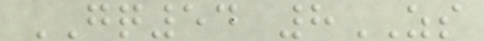GQ54 8ZS
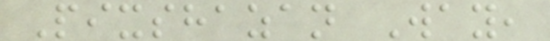Pixshazan Way,
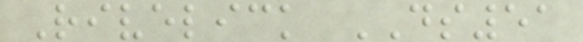Rivelick DS51
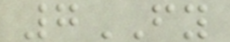7FY
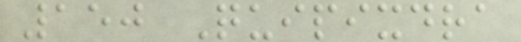150 Quipixdra
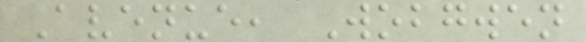Avenue, Wobgwen
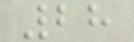28
